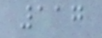117
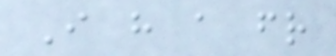I have a friend
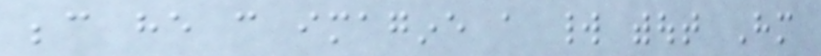because he can imagine a world without Him
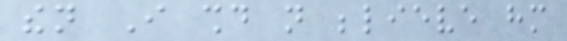then I should not believe him
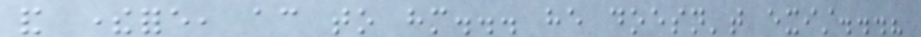and therefore, according to him... he doesn't exist...?
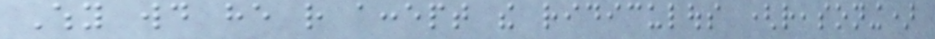Why would he rather accept the ridiculous (reasoning)
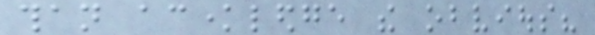than acknowledge the obvious?
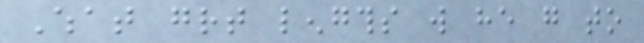What great lengths will he go to
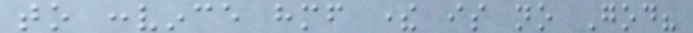to convince himself there is no God?
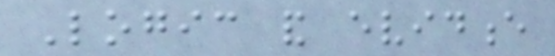Logic and evidence
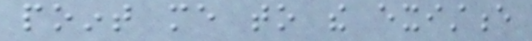point me to the existence
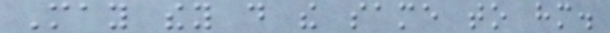May they do the same to him.
